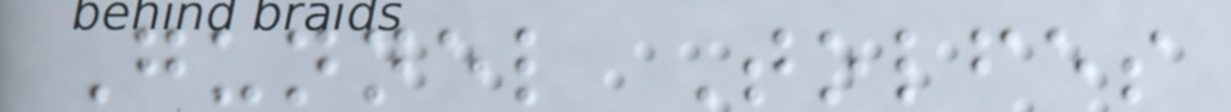Gunnel Tolfes
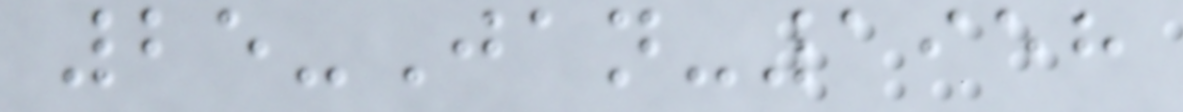25-Jan-1958
